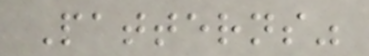Patterns"
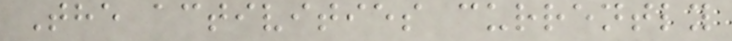The activities currently
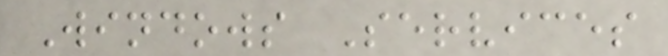Windows Services
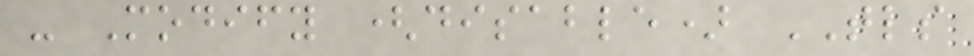- Modify (disable) TLS
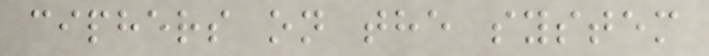ciphers on the system
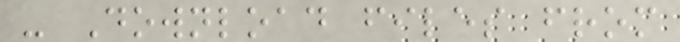- Download files from
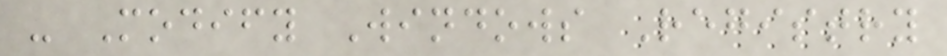- Modify Windows Registry
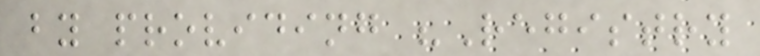by providing "Registry
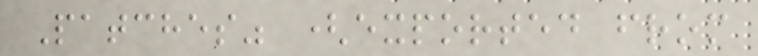Patches" (exported from
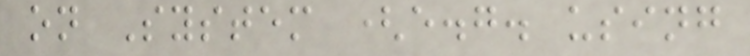on System (e.g. using
